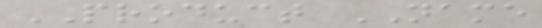PRODUCT NAME
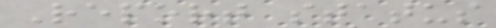Report status
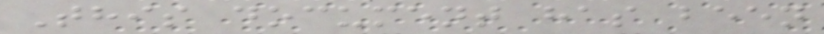This document has been
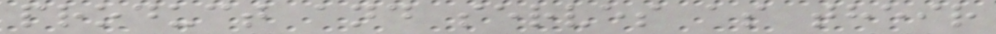product and serves as their
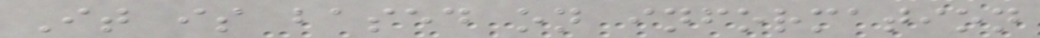It is based on information
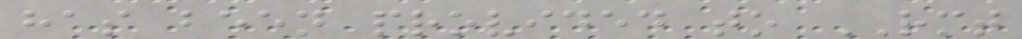has been provided to RMT
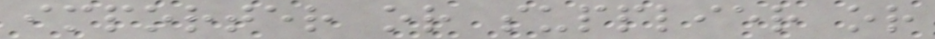importer or supplier or
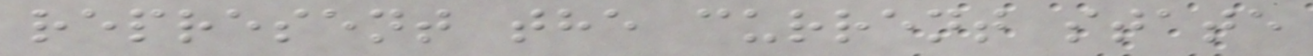represent the current state
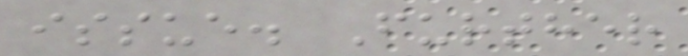issue. Further
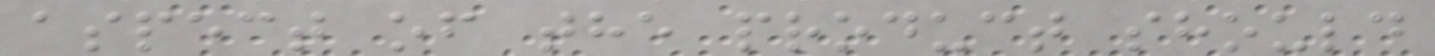aspect of the product should
